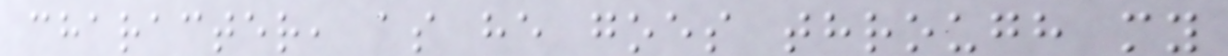character, as he goes through my
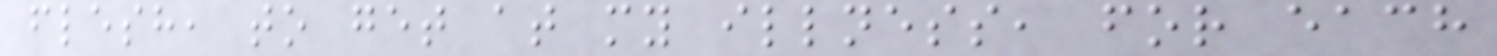flesh, to get at my illness, for each
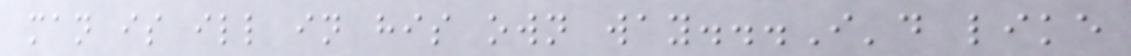man is ill in his own way...I'd like
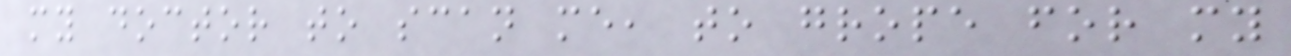my doctor to scan me, to grope for my
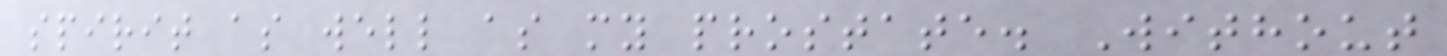spirit as well as my prostate. Without
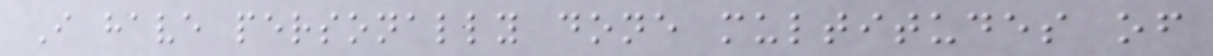I have personally done multitudes of
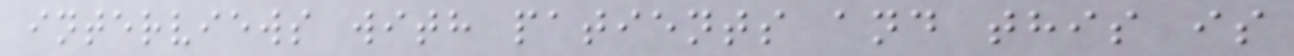interviews with patients and this is
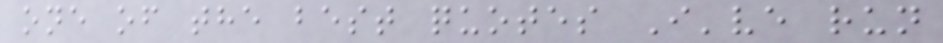one of the best quotes I've run
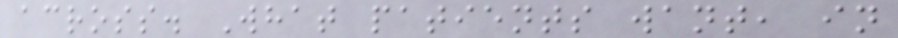across. What patients want, in
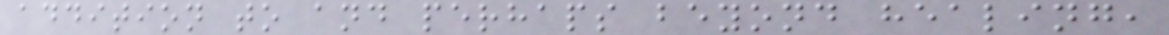addition to and perhaps beyond healing,
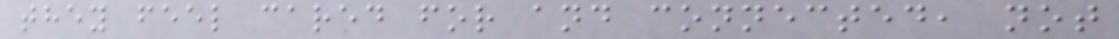they feel cared for and connected, not
